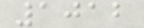1012
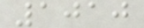1010
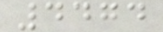4474
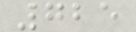725
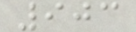903
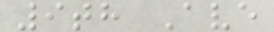9th Ave
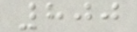800
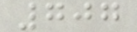707
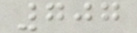707
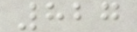827
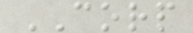CORP
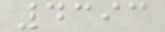4393
